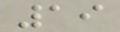19
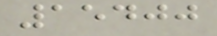15400
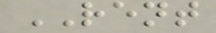RENT
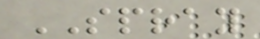SPRAY
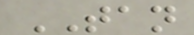TAN
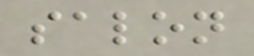salon
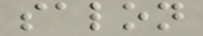salon
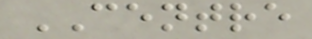CENTRE
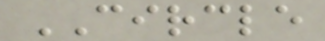CIRCLE
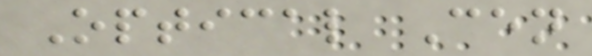Optical Cen
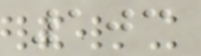103
